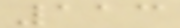113
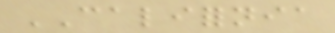CALIFORNIA
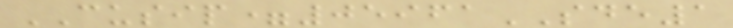CUSIP=05961SDE1
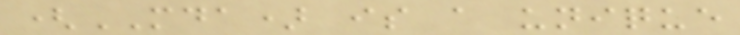(MDA) is a unique
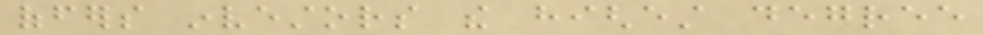offers investors the highest degree
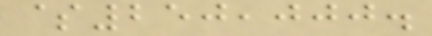$250,000.
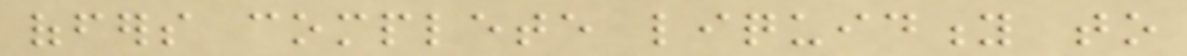offers complete liquidity to
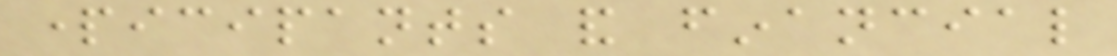participants and financial
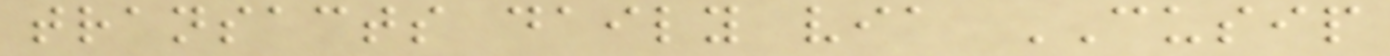transacts daily via CUSIP
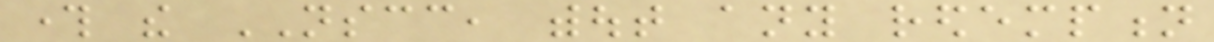through the NSCC, without any redemption
